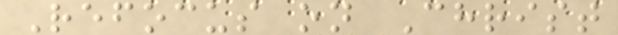Refocus on Christ
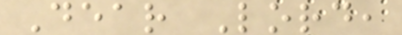Dear Lord,
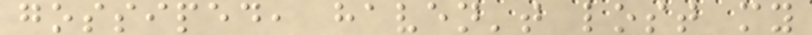gossiped, haven't lost my
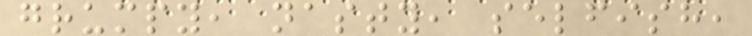grumpy, nasty, selfish,
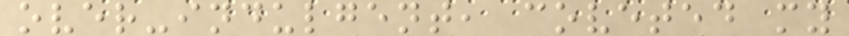over-indulgent, coveted my
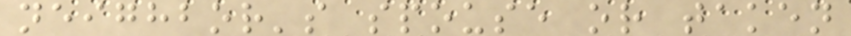neighbor's spouse or taken
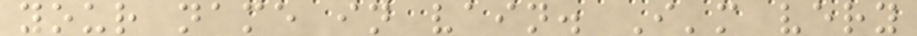your name in vain. I'm very
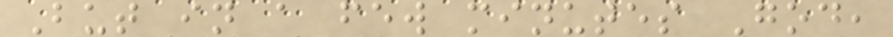But in a few minutes God,
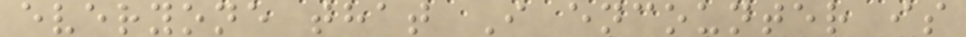everyone that I encounter is
